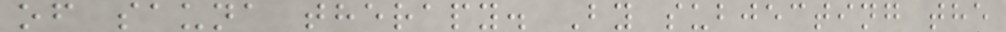of sauna therapy. By subjecting the
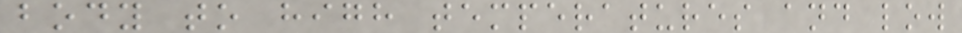body to high temperatures and low
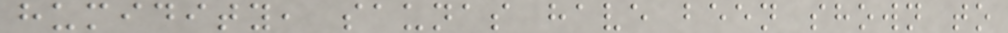humidity, saunas have been shown to
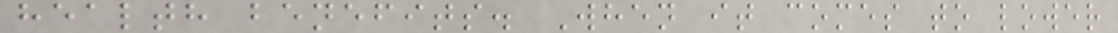health benefits. When it comes to lower
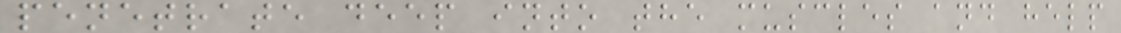penetrate deep into the muscles and help
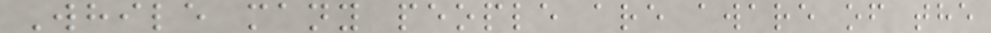While many people are aware of the
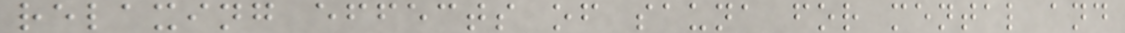relaxing effects of sauna for mental and
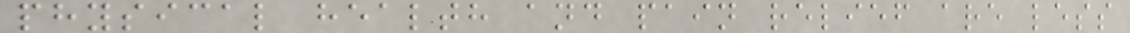physical health and pain relief are less
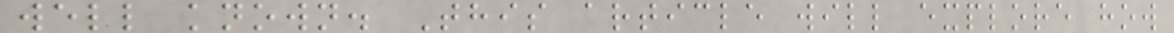well known. This article will explore how
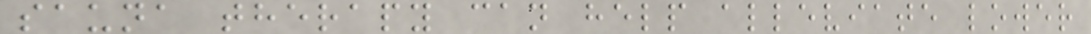sauna therapy can help alleviate lower
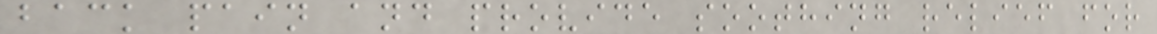back pain and provide soothing relief for
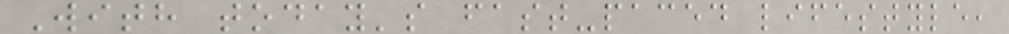With today's fast-paced lifestyle,
